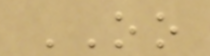OO
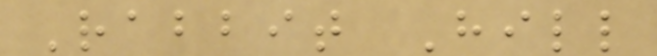Rabbit Hill
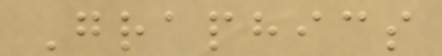Graphics
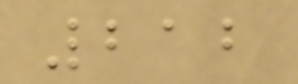212
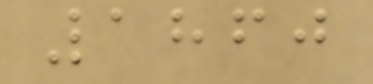1860
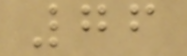76
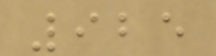925
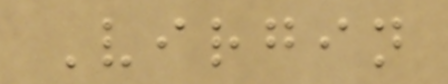Virgin
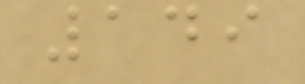149
